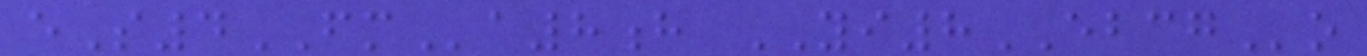eS4FMa8h YI8EBCGo
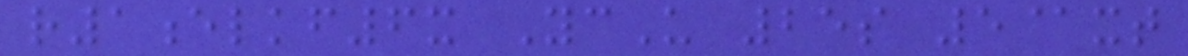r1elkf6x YcU 25s 5@xt
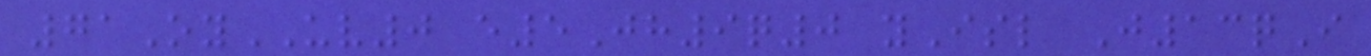71OyUV0 e5Jh9q0 yIsl J13qI
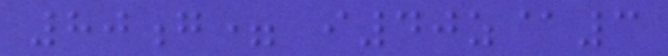80g= i40z@3
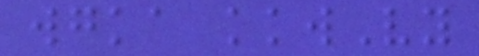wgka kkwVy
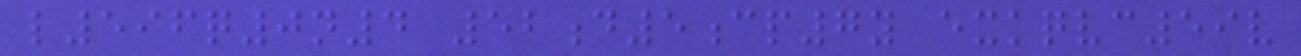l596q0n4 52d5cp7y exkqvc59v
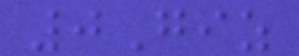0Giz
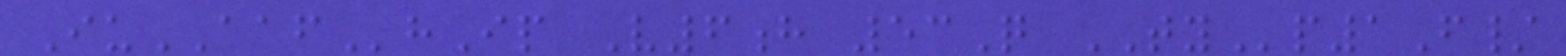IuAAFhIp V6h 53Q TYp1F/
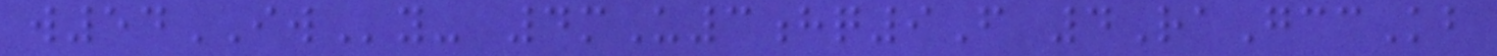w54IWy- 4mU3hq9F 4RaGccKb
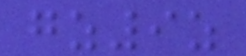gz9z
